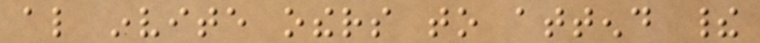also invite others to attend their
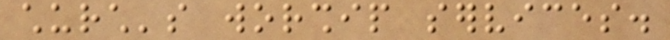church's worship services.
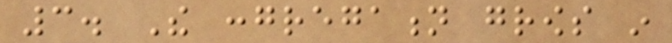3. The congregation grows in
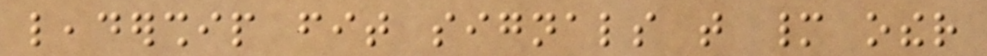leadership fit signals that many other
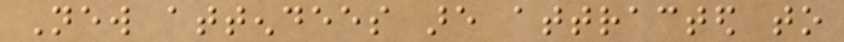New attendees are attracted to
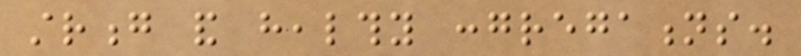strong and healthy congregations.
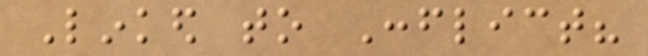Linked to Conflict?
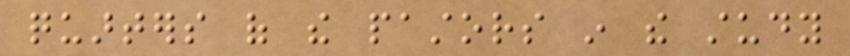quarters of the pastors in the study
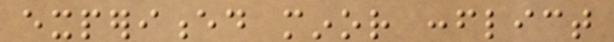experienced minor conflict
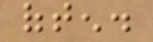often.
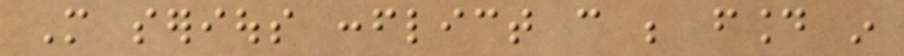More serious conflict can be found in
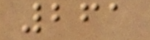261
